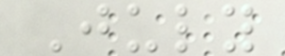July
